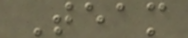Team
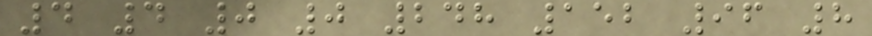4 4 0 0 248 152 96 8
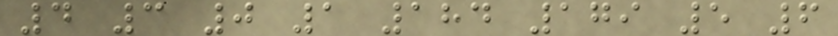4 3 0 1 184 179 5 6
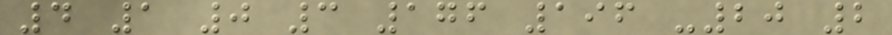4 1 0 3 176 196 -20 2
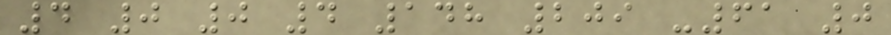4 0 0 4 148 209 -61 0
